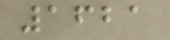1621
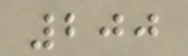200
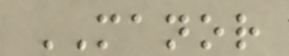MANOR
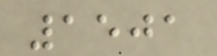1501
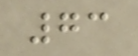73
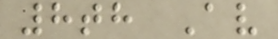8th Av
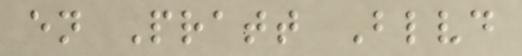en Pratt Blvd
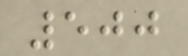500
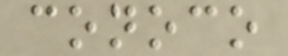conoco
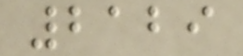2129
